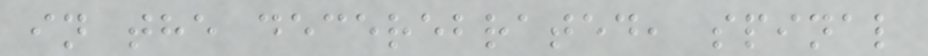in the decerebrated, spinal
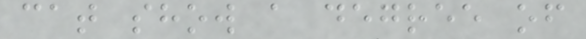cat show a degree of
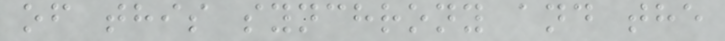of this synchrony and the
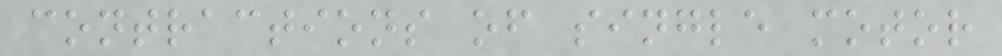contractions of single motor
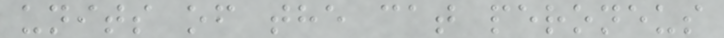units of the cat peroneus
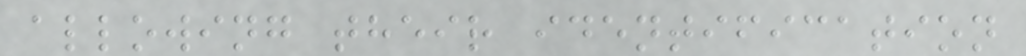allowing their identification
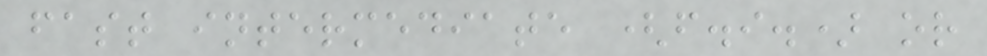fast intermediate (f.i.) or
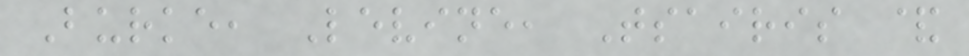Burke, Levine, Tsairis &
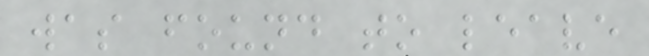was found to leave
